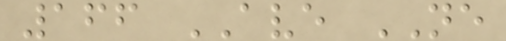166 AVE NE
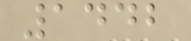1442
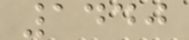1440
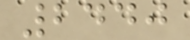2440
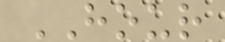HOUR
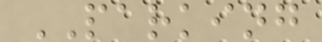PARKING
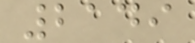2149
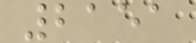2151
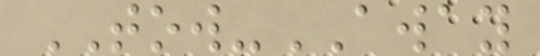TOW-AWAY
